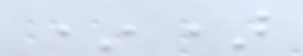*)
